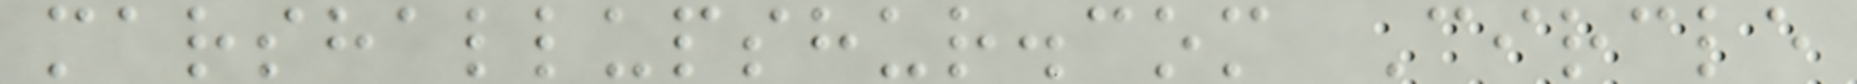marshallupshur.com Circle
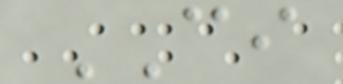CI
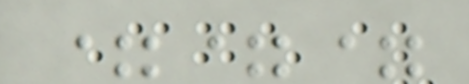===
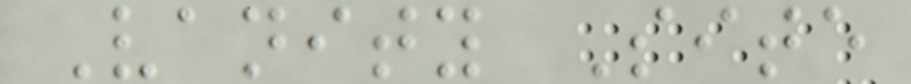Vanity Site
